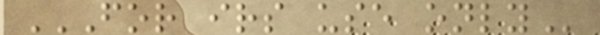FOR IRS USE ONLY
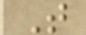T
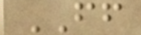FF
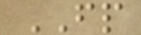FP
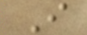I
